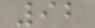92
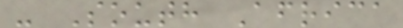- South Africa
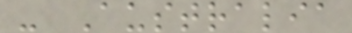- Australia
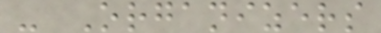- Organizers
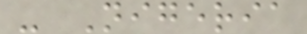- Nigeria
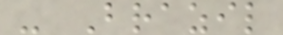- Brazil
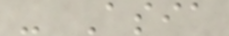- Asia
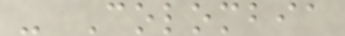- Colombia
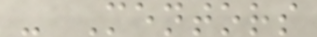- Mentors
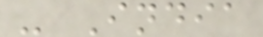- India
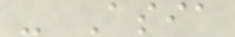- Asia
